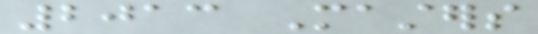2013 Masters
